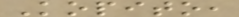Kopito,
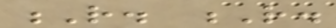R. R.
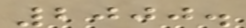2000.
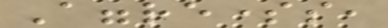Aggresomes,
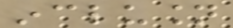inclusion
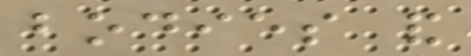bodies and
